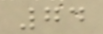74
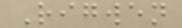Rigwen
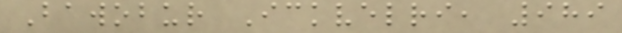Bawobur Ickvelri, 989
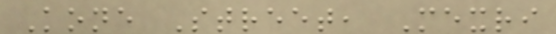Kone Street, Mexri
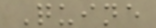Quine
